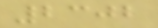2302
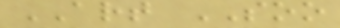ART SOO
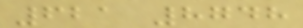621 8748
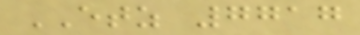ETZ 7717
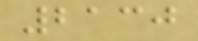2130
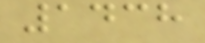1438
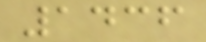1436
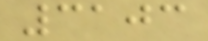3103
